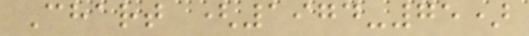Chart (1974-75)
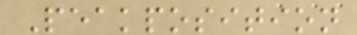Peakposition
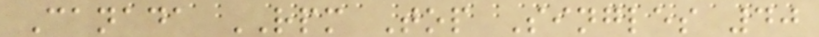Canada RPM Top Singles 40
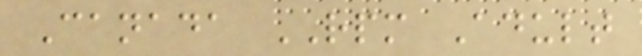Canada RPM Adult
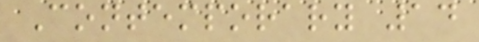Contemporary 14
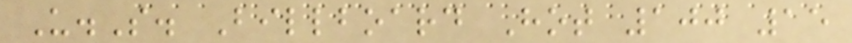U.S. Billboard Hot 100 15
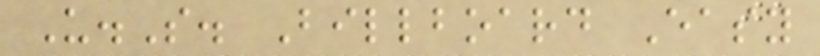U.S. Billboard Easy
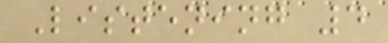Listening 4
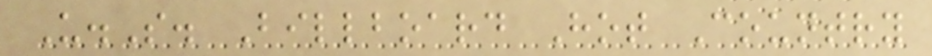U.S. Billboard Hot Country
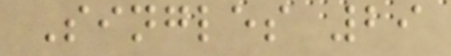Singles 29
